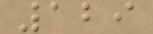129
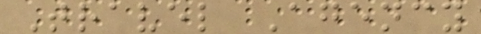Travel Agency
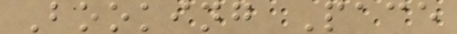Booking Pace
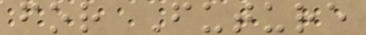for Future
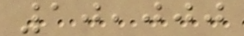10,000
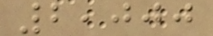2,000
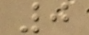0
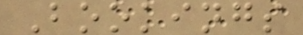Bookings
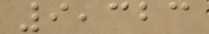9,323
